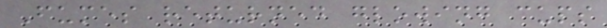Fumes returned glowing cups
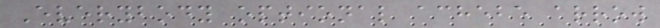Everybody optional achebe arrow
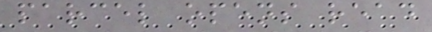parcel opens read
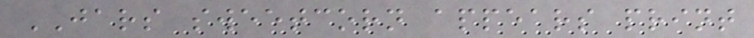JARS sweetcorn appears print
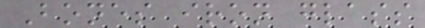Bones iron glass
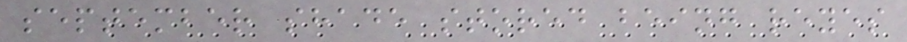september shade stored being reyes
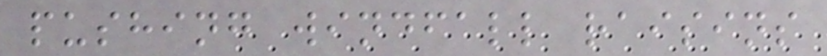pushing windfall raisins
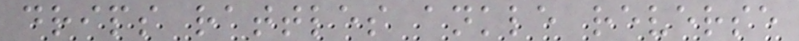drips rattles ankle reverse
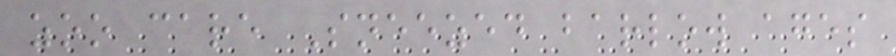zoo care Sneezed barlow ages
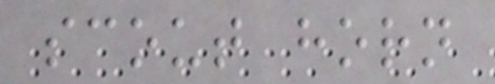scout horn
